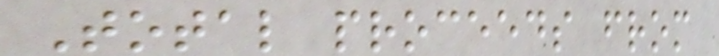Total proceeds from
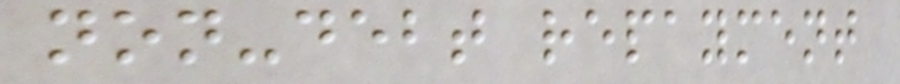non-debt repayment
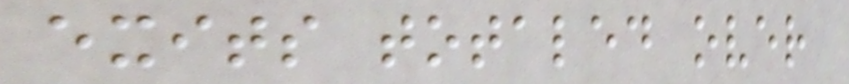exits totaled over
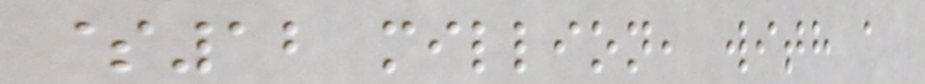$12 million, with a
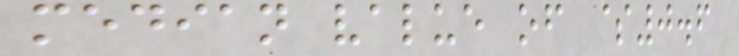median value of $0.6
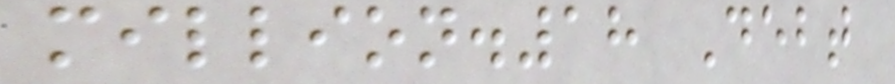million.18 Debt
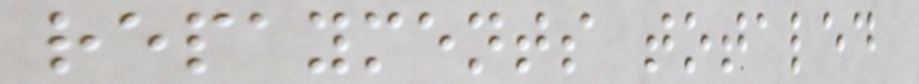repayments totaled
